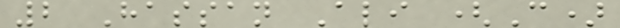2 Hassan Ali (C)
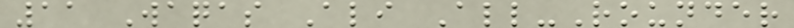11 Waqas Ali All-Rounder
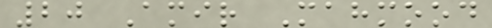20 Amir Mahmood
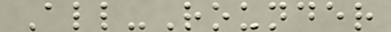All-Rounder
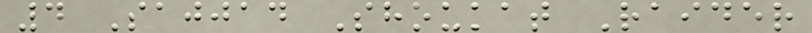4 Sajjad Shoukat Raider
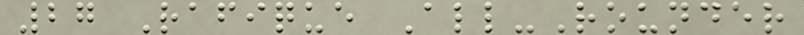27 Rafique All-Rounder
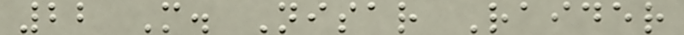22 M. Nisar Raider
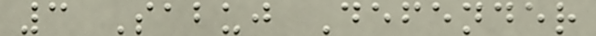3 Sabuj Defender
